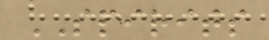SPIRITS
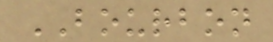BOURBON
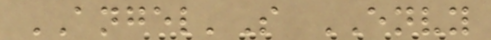ANGEL'S ENVY
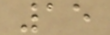15
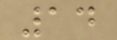14
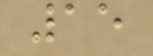15
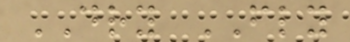DRY FLY
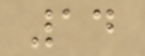14
